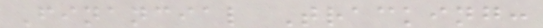Financial Tracking:
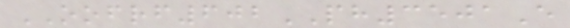OOFRF602PH3501E
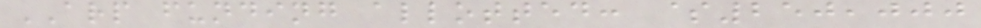ARP funding allotted: $250,000
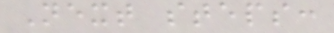Next steps:
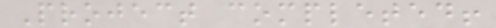Project completed!
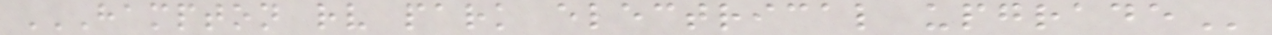HAMPTON RV PARK ELECTRICAL UPGRADE
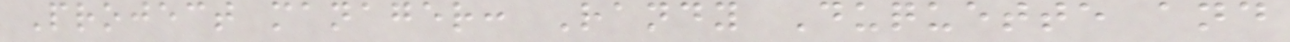Project manager: Randy Duquette and
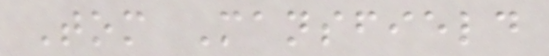Tom Mansfield
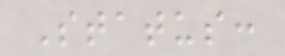Status:
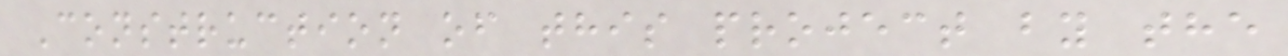Construction of this project by the
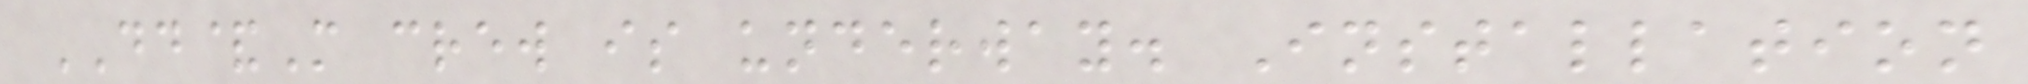DD&M crew is underway. Installation
